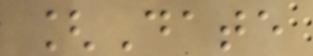[Date
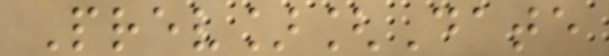Prev][Date
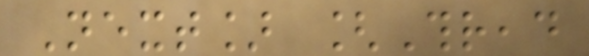Next] [Thread
